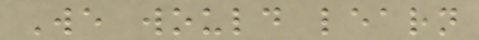We would learn
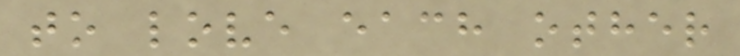to love each other
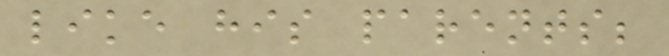like his parents;
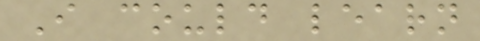I could learn
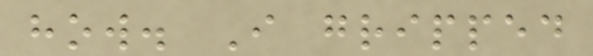how. I gripped
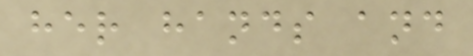her hands and
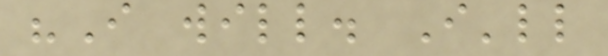"I will. I'll
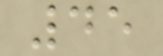45
